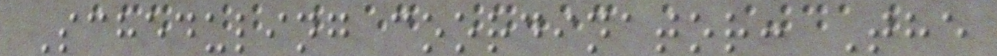Scheduling coordinator: The
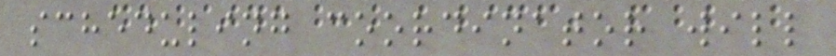scheduling coordinator will
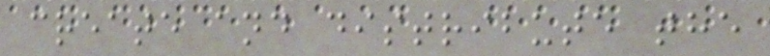create and distribute the
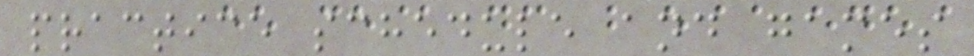practice schedule and games
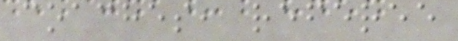coaches, referee
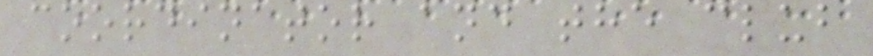coordinator and the club
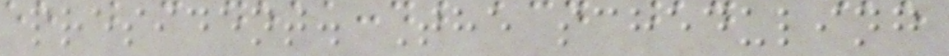president. The scheduling
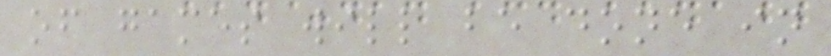of games will be done in
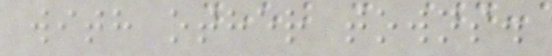with other towns.
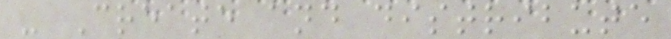- Create and distribute
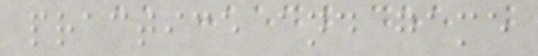practice and game
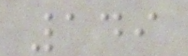149
